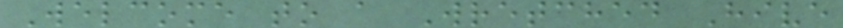Welcome to a Wretched Hive
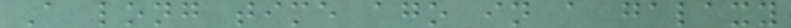A long time ago in a galaxy
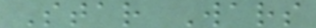Star Wars
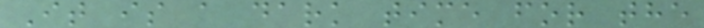It is a dark time for the
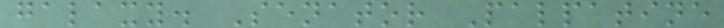galaxy. Senator Palpatine
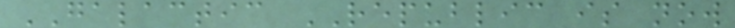GALACTIC REPUBLIC is now
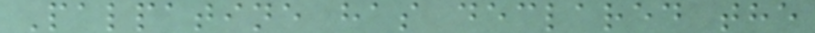Palpatine has declared the
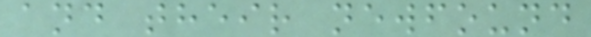and their newfound
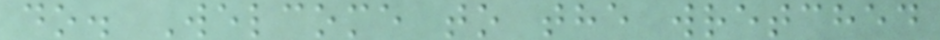do. Welcome to the wretched
